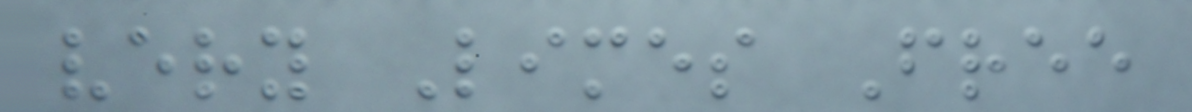very Limes Free
